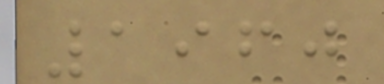1960
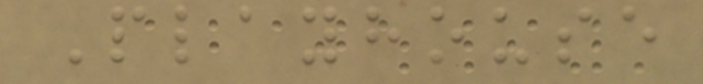Playhouse
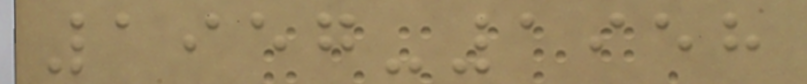1957-1958
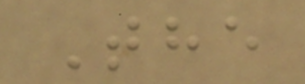The
